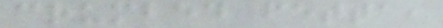crumbed fetta,
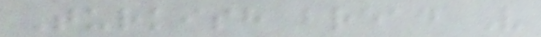Turkish bread V
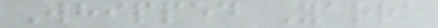Whipped Yarra
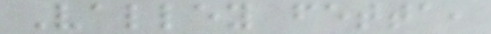Valley fetta,
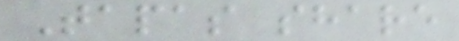Tapas share
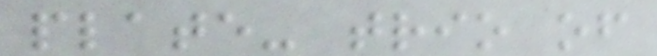plate- trio of
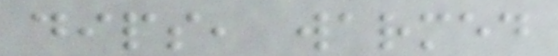dips, warmed
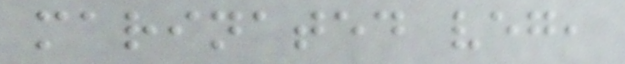marinated veg,
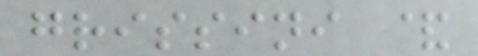grissini &
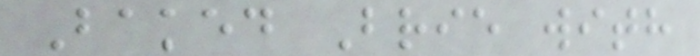Baked Brie with
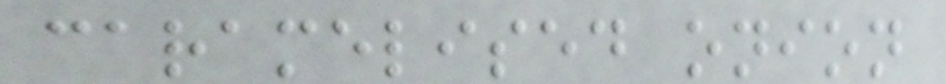caramelised onion
